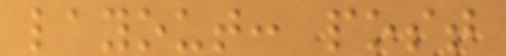layout: post
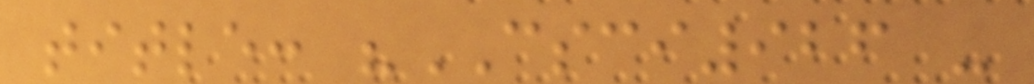title: "CSCI926 -
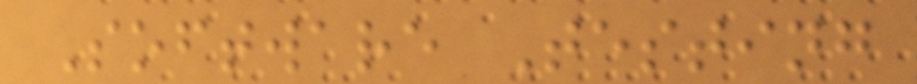Software Testing
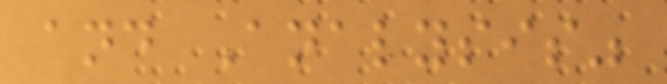and Analysis"
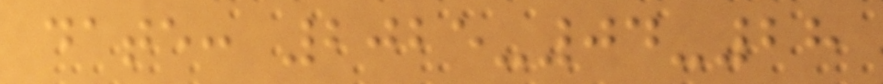date: 2025-04-28
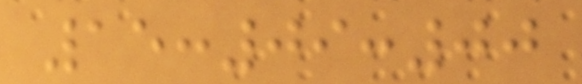15:09:00
